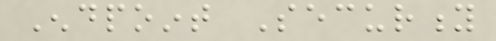Endpoint Security
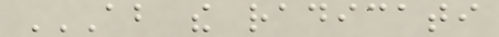ABOUT THE RADICATI
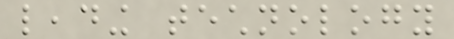leading technology
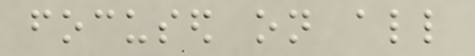focused on all
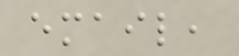email,
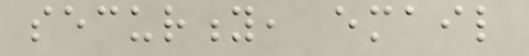security, email
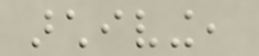archiving,
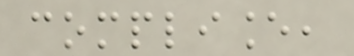compliance,
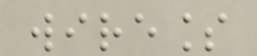wireless
